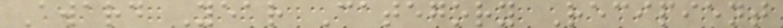Award Year Category Recipient
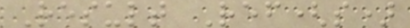Result Ref(s)
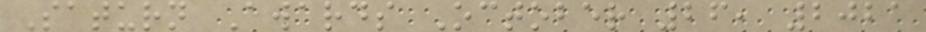Saturn Awards October 26, 2021
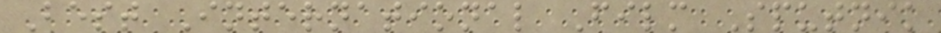Best International Film Sputnik
